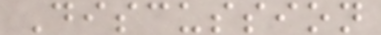Discussion
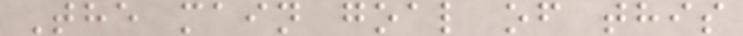The main goal of this
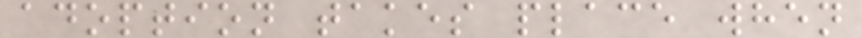adoption takes place when
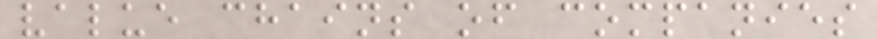value chains of companies
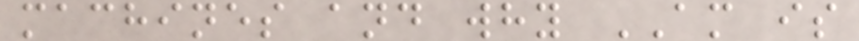machines and why AM is
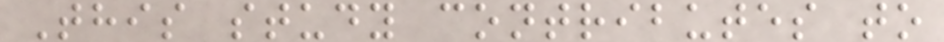This study contributes to
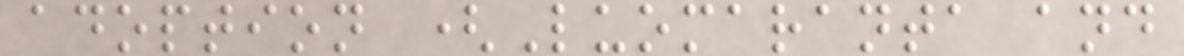adoption (Luomaranta and
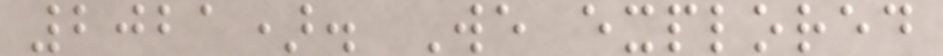2021). We explored
